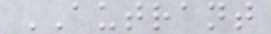AUTRANT
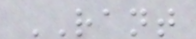RANT
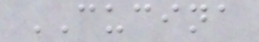CUCINA
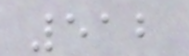512
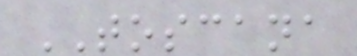TOSCANA
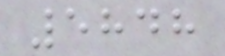5848
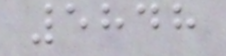5848
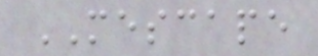MESCAPE
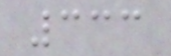333
